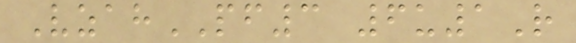VzahPF3 6u1R
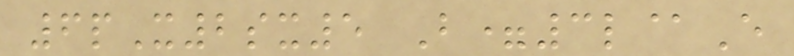6pX2sx5 B=3l@E
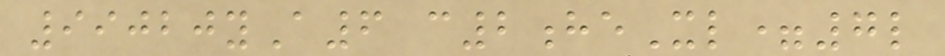99020yA6 c2heXl=7l
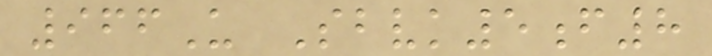966U Sbvk5f8
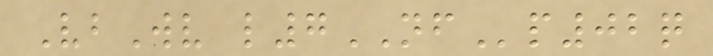VbWv l7NFp02q
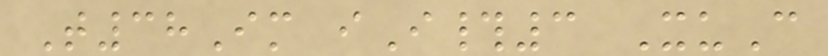T38Im iI#3 XuC
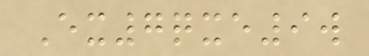Ex7qxe9w
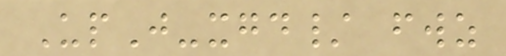UpJ-xgd/ fwz
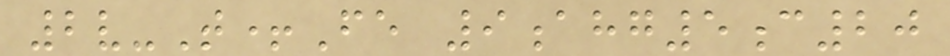2v-T+Fe 9ahg5c20
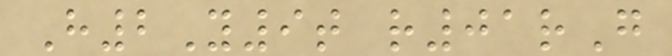H2Y9t r01rG
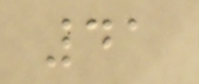41
